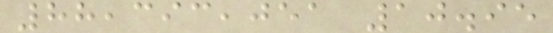88,393,051 10.95
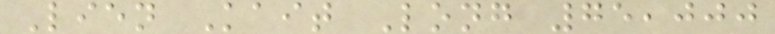Lien Kait Long 75,000
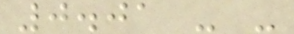0.01 - -
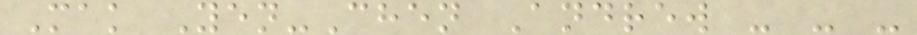Mak Yen-Chen Andrew - - -
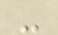-
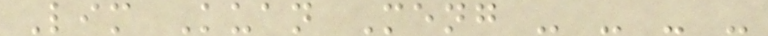Lim Kuan Meng - - - -
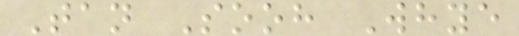Tan Sooh Whye
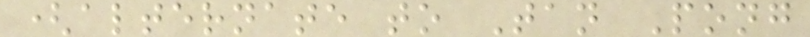(alternate to Tan Pong
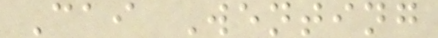Cai Wenting
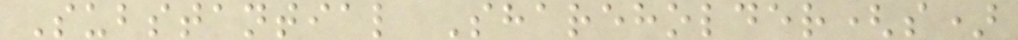Substantial Shareholder(s)
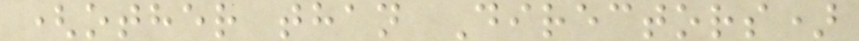(other than Directors)
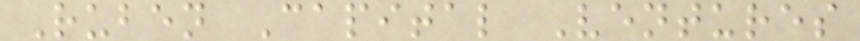Ruben Capital Ventures
